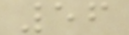56
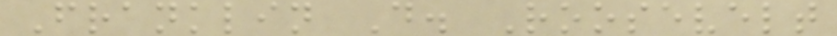Franklin D. Roosevelt
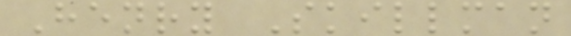Henry Skillman
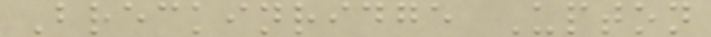Breckinridge Upton
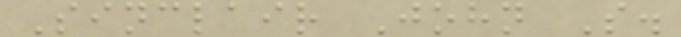Sinclair John S.
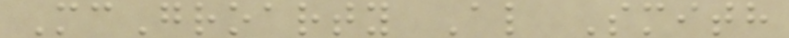McGroarty Al Smith
